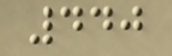440
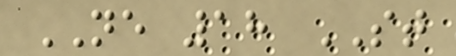NE 18 ST
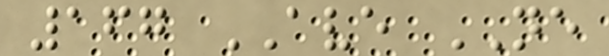167 AVE NE
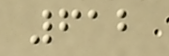612
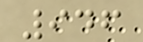946
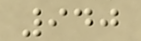940
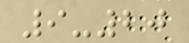9-20
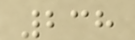238
